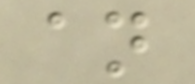an
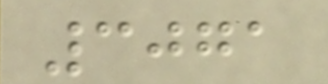3071
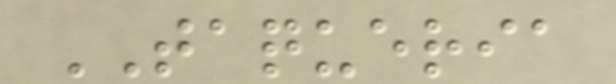TAQUERIA
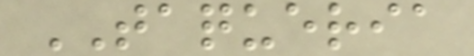TAQUERIA
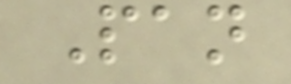Pan
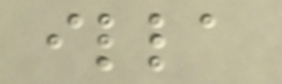illa
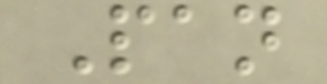Pan
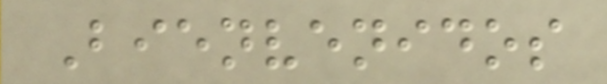Bienvenidos
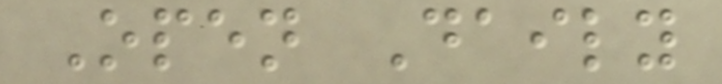Open Daily
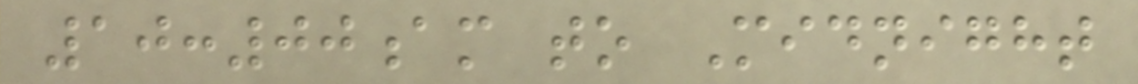10:00am to Midnight
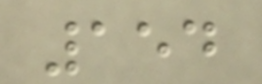154
